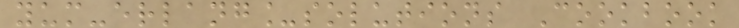yum-erlang_solutions Cookbook
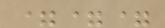===
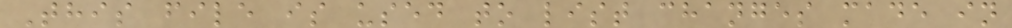This file is used to list changes made in
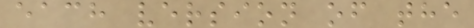each version of the
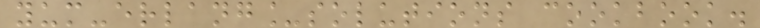yum-erlang_solutions cookbook.
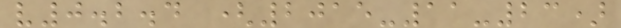v0.2.4 (2015-11-23)
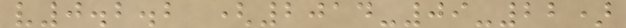v0.2.2 (2014-09-22)
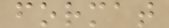format
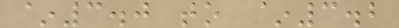~3.0 to ~3.2
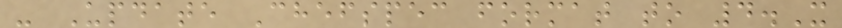- Update Chefspec format to 4.X
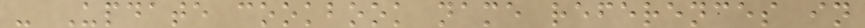- Update cookbook name references in
